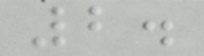2.
